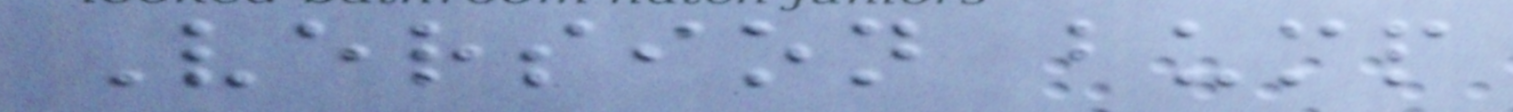Version bump
